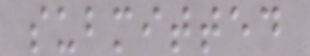submitted
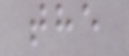the
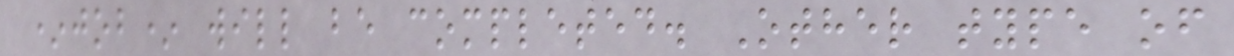*job* will be completed. Other type of
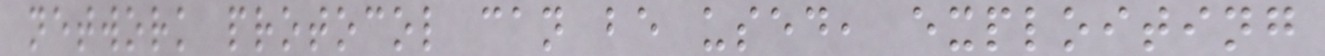network protocol can be used, exploiting
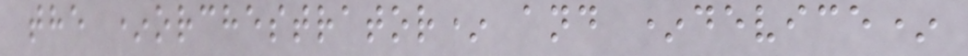the *orchestrator* and *device*
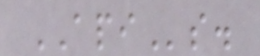APIs.
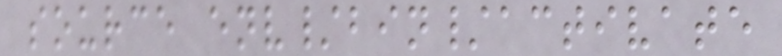source env/bin/activate
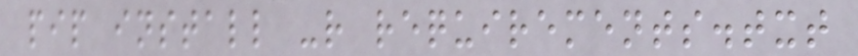pip install -r requirements.txt
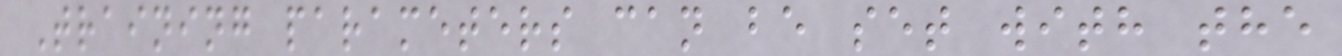Training parameters can be set with the
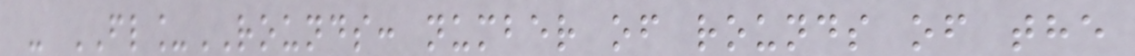- FL_ROUNDS: number of rounds of the
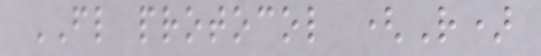FL protocol (R)
